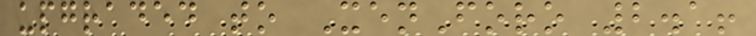upgraded to XenForo 2.1!
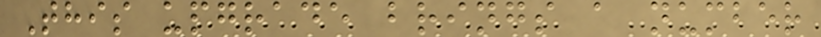This upgrade brings a number
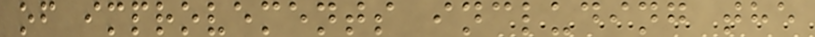of improvements including the
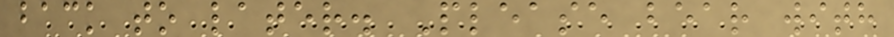back to later. Please bear with
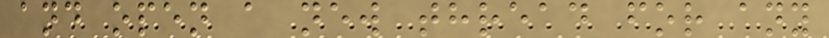and open a new thread for any
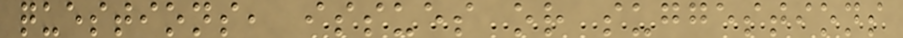questions, issues or suggestions
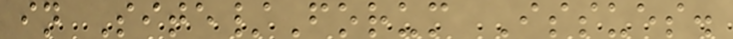in Site/Forum Issues.
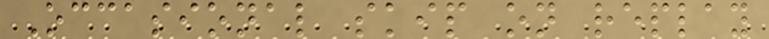Occasional skip on replay
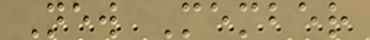New Member
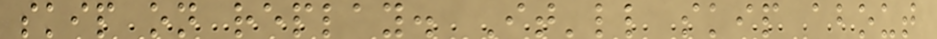skip on replay. It'll skip about
